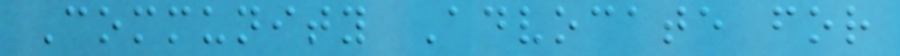Community Advocate for
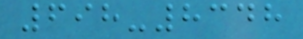698-8348
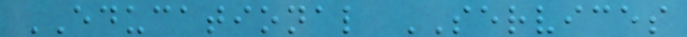EDUCATIONAL SERVICES
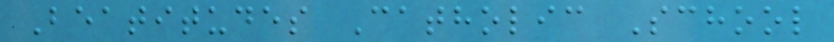Beatitudes Catholic School
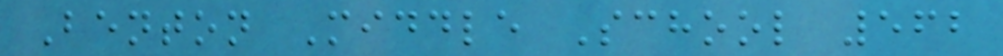Benton Middle School 562
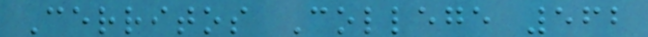Cerritos College 562
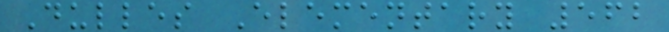Dulles Elementary 562
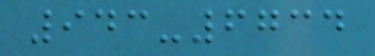943-6734
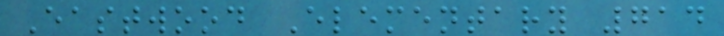Eastwood Elementary 714
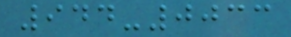944-0033
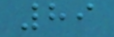89
